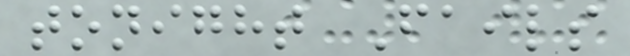tonight Fails
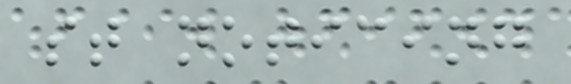st noticing
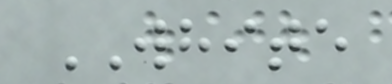WHITE
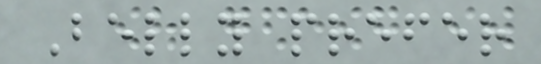Belly prefer
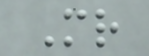Mr
